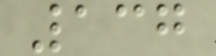137
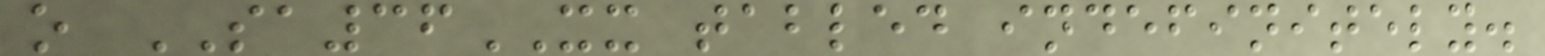o SA36XX tabled indefinitely.
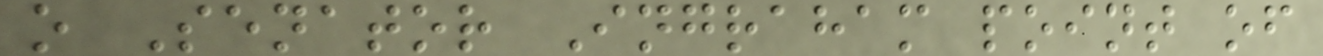o Senator Ingraham point of
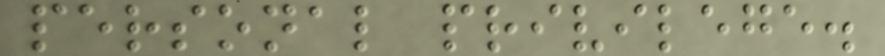personal privilege.
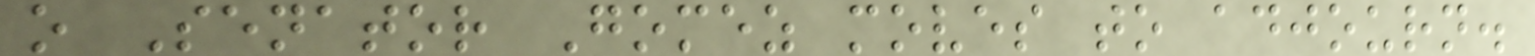o Senator Gomez moves to adjourn.
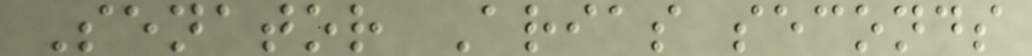Senator Arias seconds
